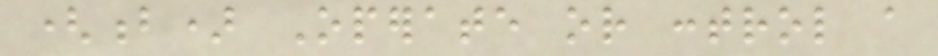(b) Operate or control a
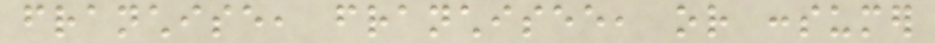franchise, franchisee, or consumer
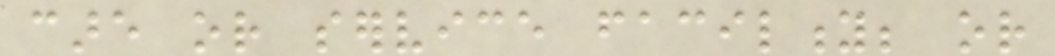care or service facility; or
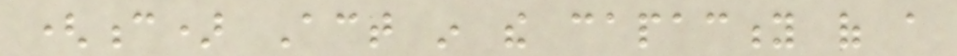(c) Act in the capacity of a
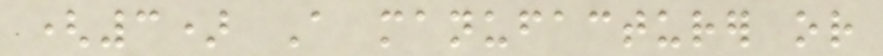(3) A manufacturer or
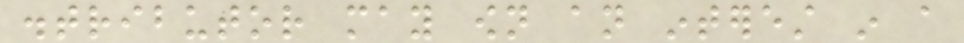distributor may own an interest in a
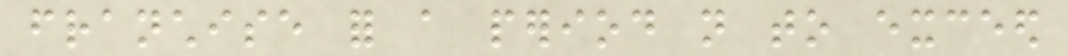franchise for a period not to exceed
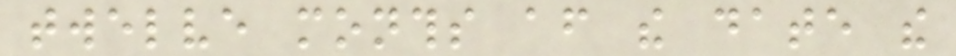twelve months after the date the
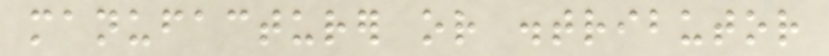manufacturer or distributor
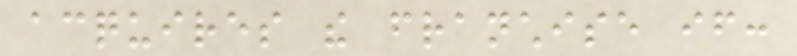acquires the franchise if:
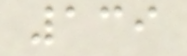139
